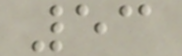53
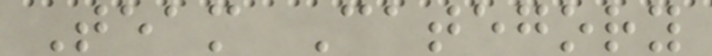Team Category
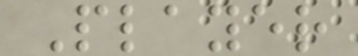Player
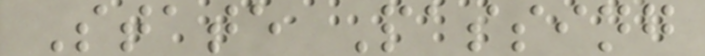State Passing
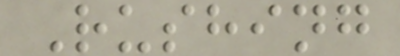Rushing
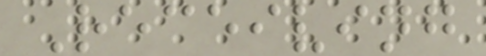Receiving
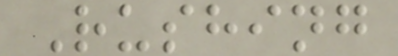Rushing
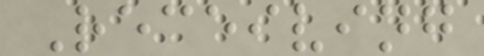Receiving
